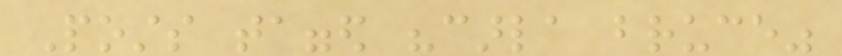Posts tagged "carla bruce"
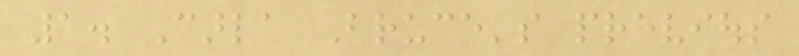1. Carla Bruce's previous
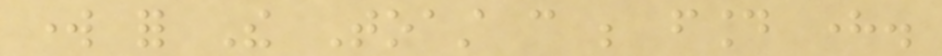work for The Toast can be found here.
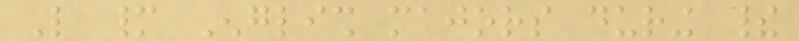Like many English majors during their
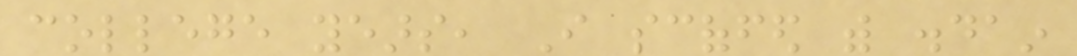college years, I scoffed with disdain
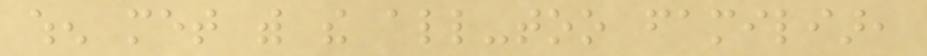when met with the all-too familiar,
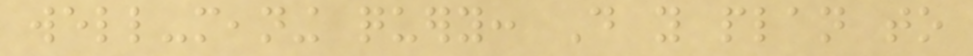well-meaning query: Do you plan to
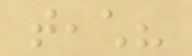teach?
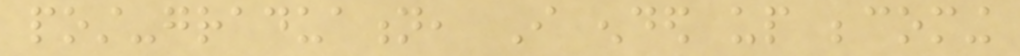post-graduation, I ended up becoming
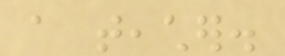a teacher.
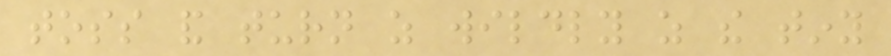toss and turn as wildly as the tiny
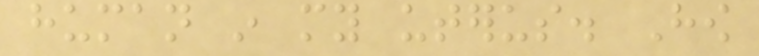human in my uterus. How
